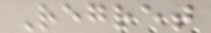Regret
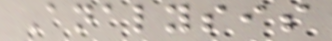Analysis
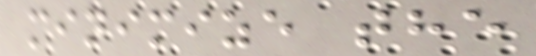minimize the
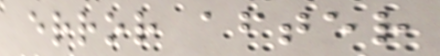error after
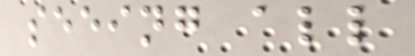seeing all
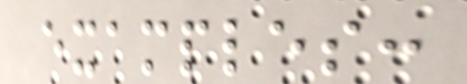examples:
